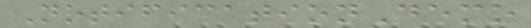NotificationDemo
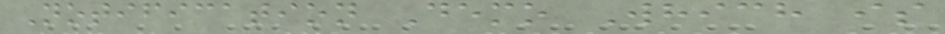Notification Demo Which is
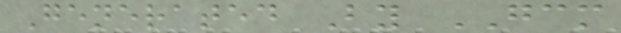Generated By GCM
